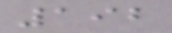192
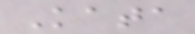Kata
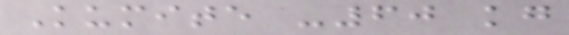Kumite -60 kg
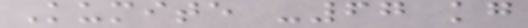Kumite -67 kg
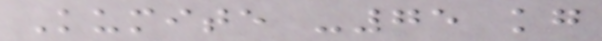Kumite -75 kg
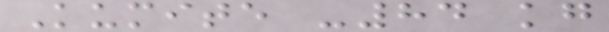Kumite -84 kg
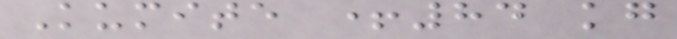Kumite +84 kg
